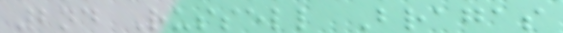2nd Russell Bragas
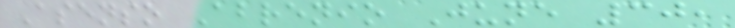Asenso Abrenio June 30,
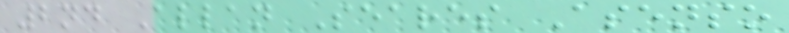2nd Allan Seares Asenso
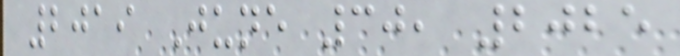2019 June 30, 2025
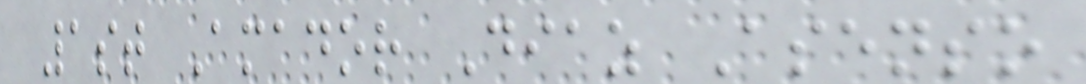1st Amador Diaz Asenso
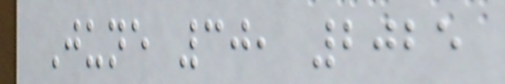June 30, 2025
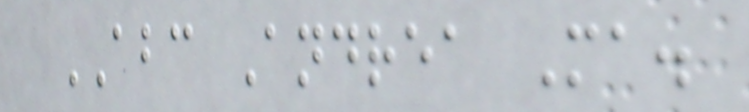ABC Andrea Ma.
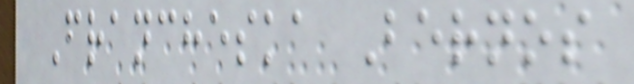Francheska Bernos
